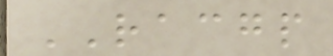RACGP
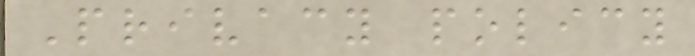Privacy policy
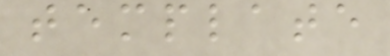template
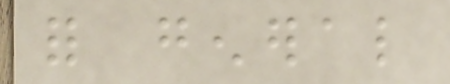for general
